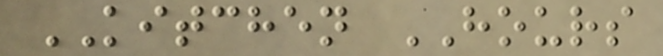KITCHEN HOURS
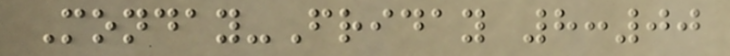Monday-Friday 8:00
